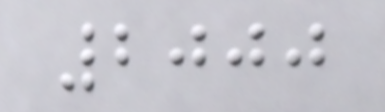2000
